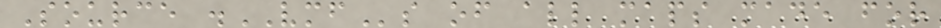Source .VMFs of all maps made for
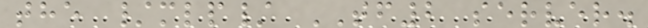the /mlp/ TF2 server.
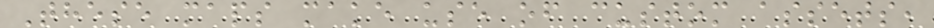These maps make use of custom assets,
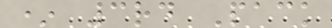* 3rd Pack
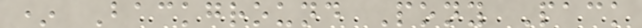* Background Pony Pack
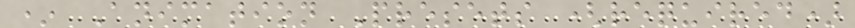* Animation Presets (required)
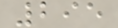295
